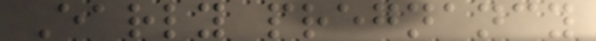Early pregnancy
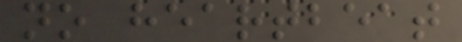no heartbeat
